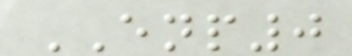ENP0
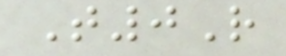T0R
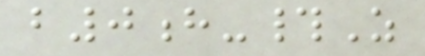b0h-#Z
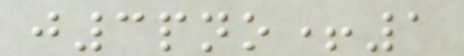j3pno+1
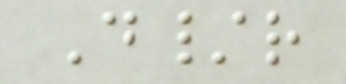D/r
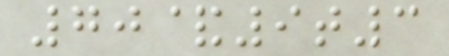70&9t3
